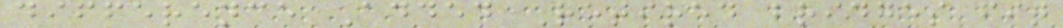difference Added Retired bridges fit
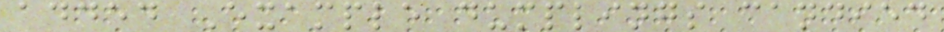added Example dumplings candied
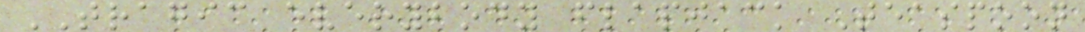TRAGIC everybody flapjack Teaspoon
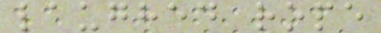laughed rope
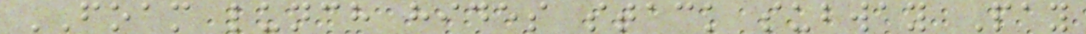FOAM lunch hides stack subway Pay
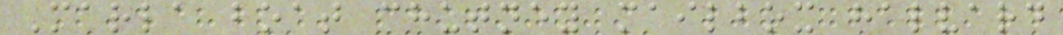Marla boat chutney mailbox halvard
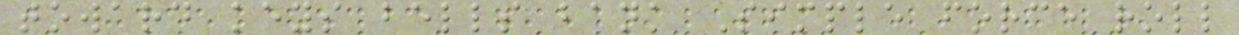toward keys bells bank Simple force roll
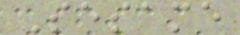Sesame
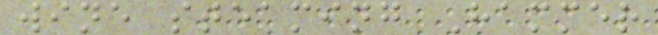wine steaming Hammer
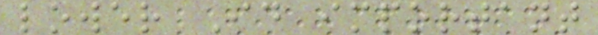lower Id important
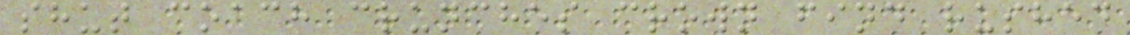shut coach crunches crown find rushed
